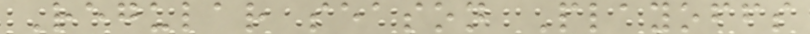Regular season Playoffs
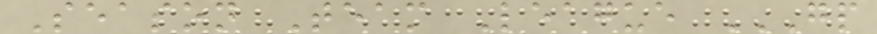Season Team League GP
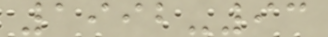1992-93
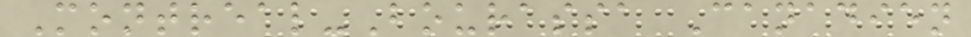Montreal-Bourassa Canadien
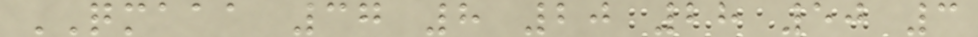QMAAA 37 8 20 28 50 3
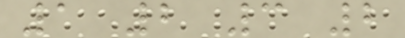1 2 3 2
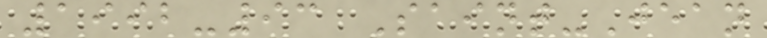1992-93 Saint-Jean
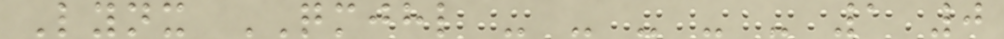Lynx QMJHL - - - - - 1 0
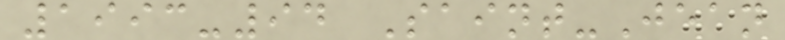1993-94 Saint-Jean
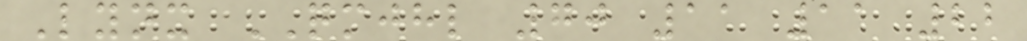Lynx QMJHL 70 11 11 22
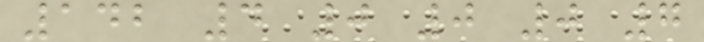142 4 0 0 0 7
